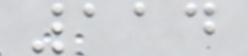114
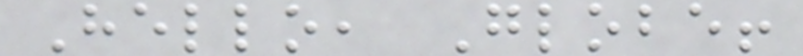Hello, Globe!
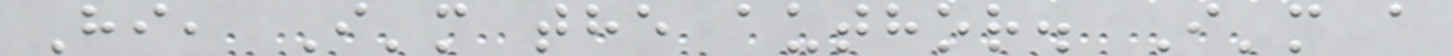Hi, I'm the author. I'm a
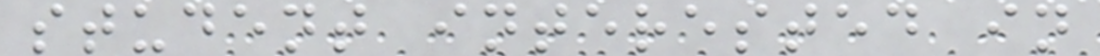student interested in
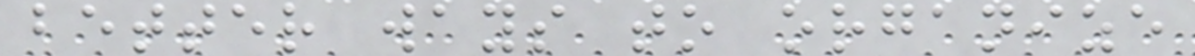better ways to organize
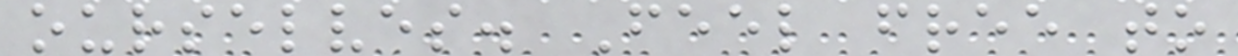ourselves. Feel free to
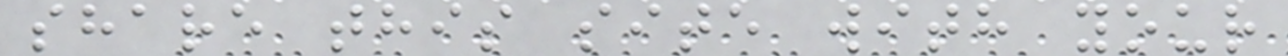share this site with your
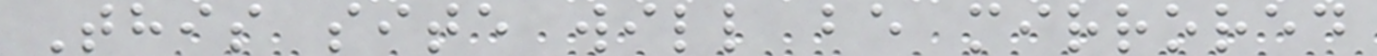This site will be mirrored
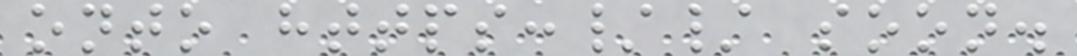onto https:// soon.
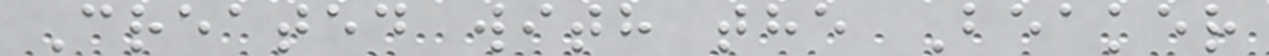Created with the Beaker
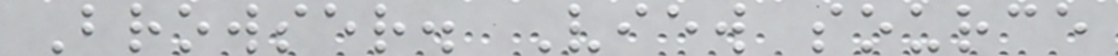Browser. View source
